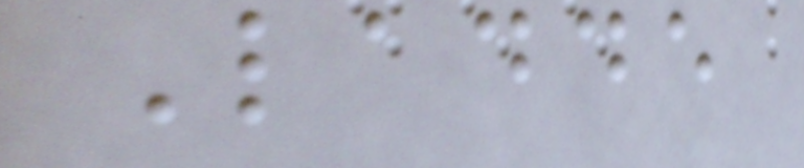Ladde
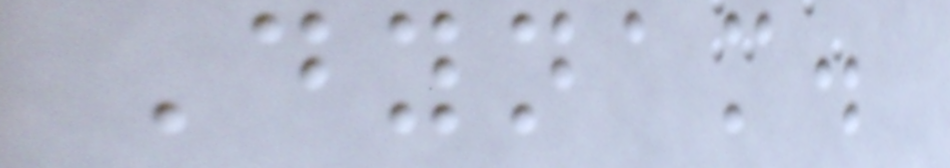Dynam.
